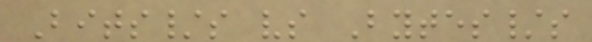Bits/s vs Bytes/s
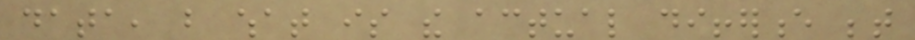data, but what is the actual difference between
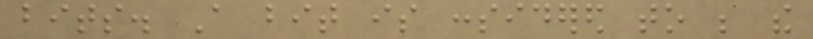bits. A bit is considered to be the
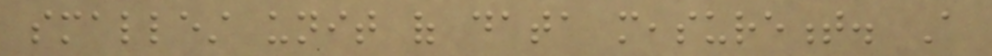smallest unit of data measurement. A
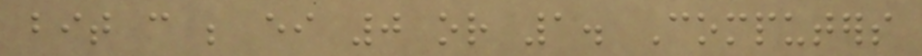bit can be either 0 or 1. Computers
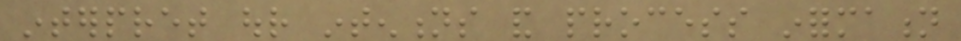interpret our intentions and process information
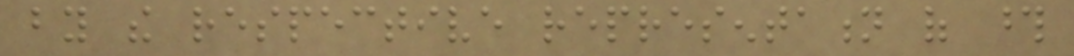by the respective representation of those
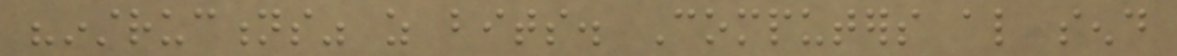"instructions" as bits. Computers also send
